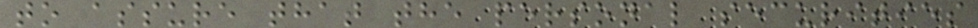to assure that the personal securities
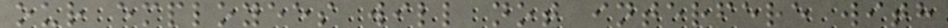our employees will not interfere with
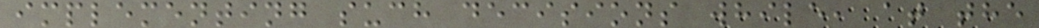implementing such decisions while, at the
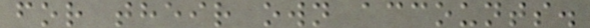for their own accounts.
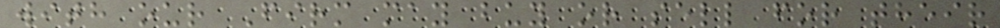with our Firm may buy or sell for their
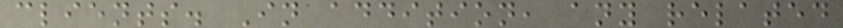clients. In addition, any related
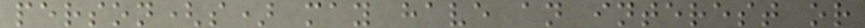person(s) may have an interest or
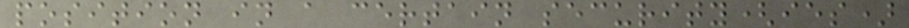position in a certain security(ies)
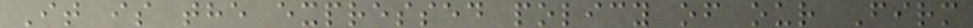It is the expressed policy of our Firm
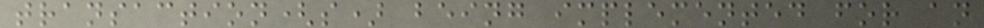transaction(s) being implemented for an
